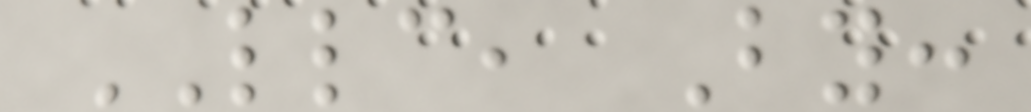LLC, By:
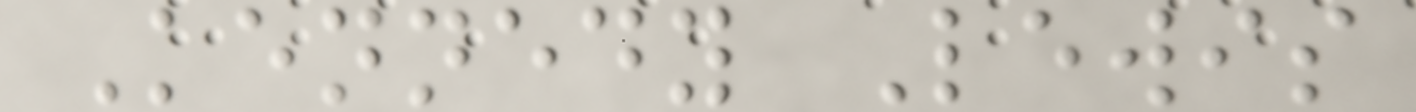Kennedy Lewis
